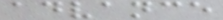advance
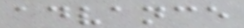advance
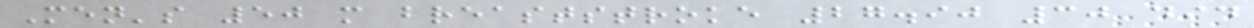Men's 50 m breaststroke 27.90 30 did
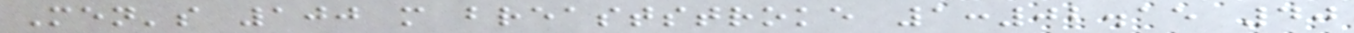Men's 100 m breaststroke 1:02.15 40
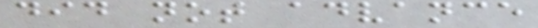did not advance
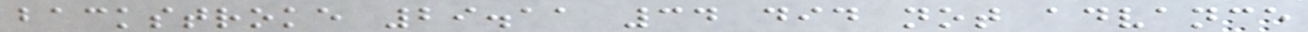backstroke 29.11 34 did not advance
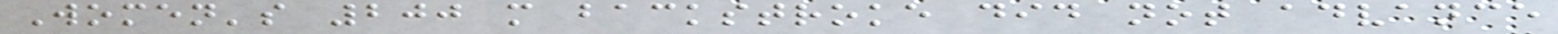Women's 200 m backstroke did not advance
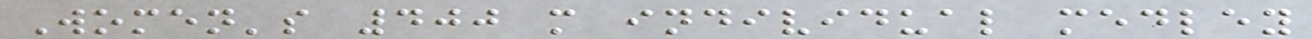Women's 400 m individual medley
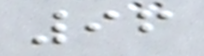96
